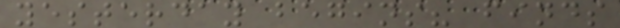yesterday begins? finds
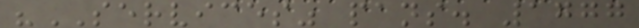"SERVICES" pans. 1777
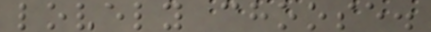lovely choose.
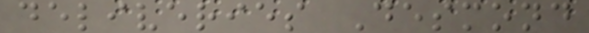deliveries Desmond
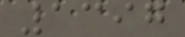1397
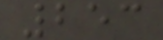253
